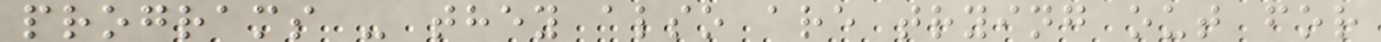programs - they also are trying out for
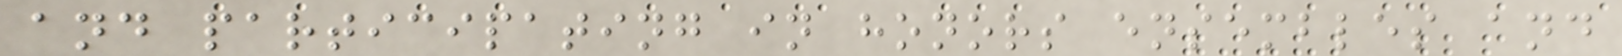and participating in honors ensembles and
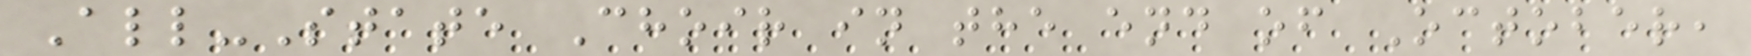All-State Choir in the end of October,
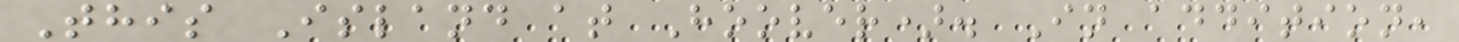This Island at Hoover). In addition,
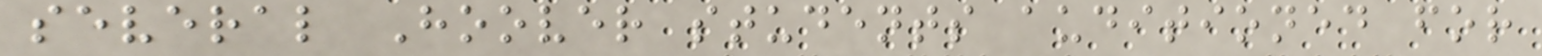several Hoover students auditioned for
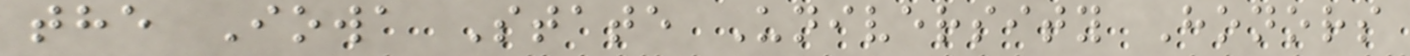the Iowa State University Honors
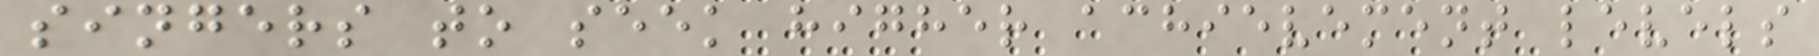singers to seek higher achievement levels
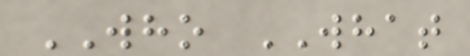WHO WHAT
